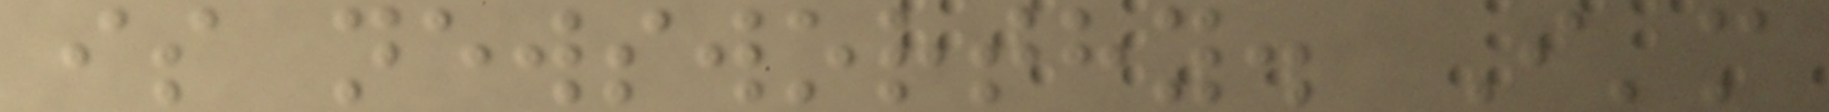is newsworthy. I'm
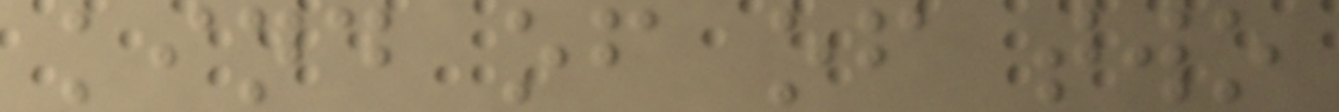kind of of two
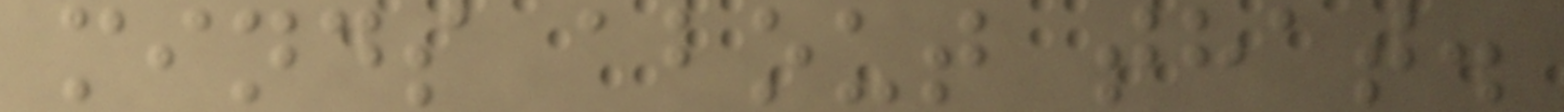minds about that.
